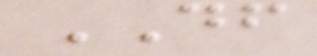DF
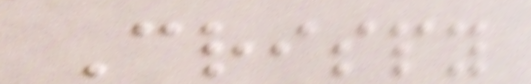Crispy
